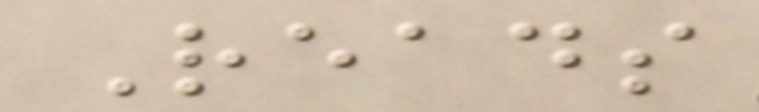Reads
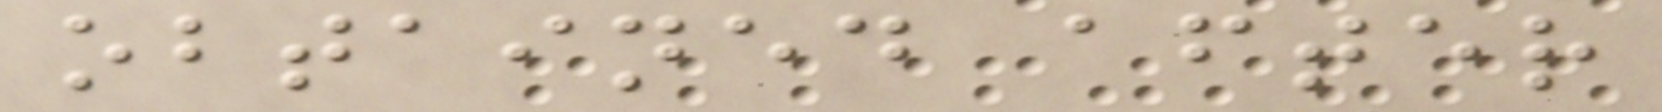obtained after
